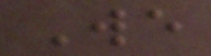We
